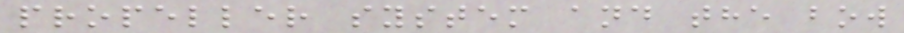propeller system and the bow
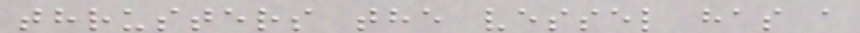thrusters the vessel has a
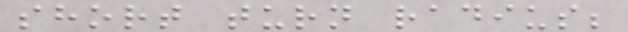short turn radius;
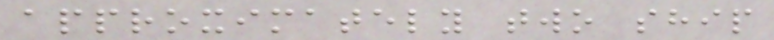approximately two ship
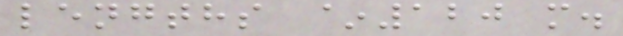lengths ~120 m.
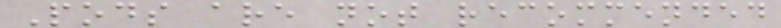Pods are not recommended
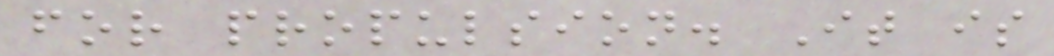for propulsion. It is
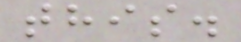this.
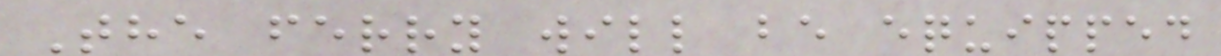The ferry will be equipped
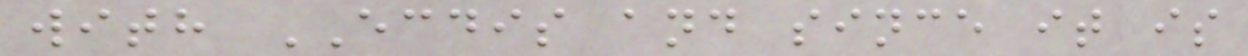with ECDIS and since it is
